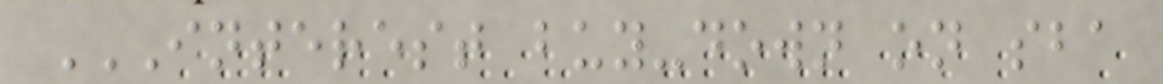INTEREST BUY-DOWN ON SBA
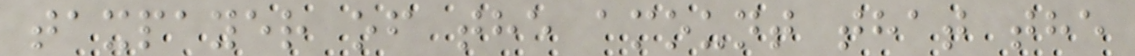taxpayer of the amount that the
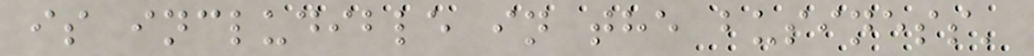is includible in the business'
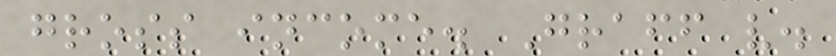gross income. Graff v.
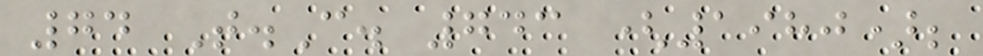74 T.C. 743 (1980);
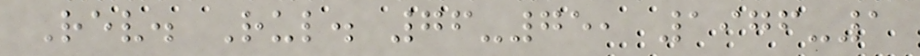Rev. Rul. 76-75, 1976-1
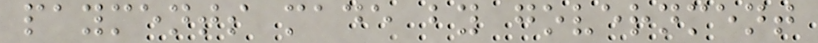payments made by government
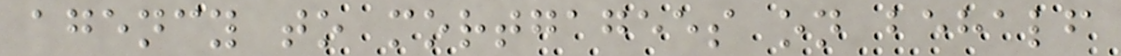agency to mortgagees on behalf
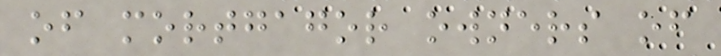of mortgagor owners of
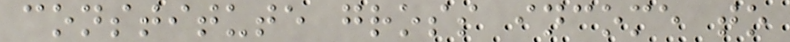constitute gross income to
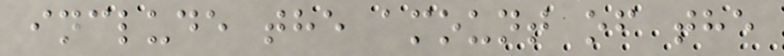include the amount of the
